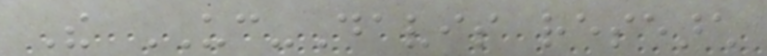The UC-Davis research
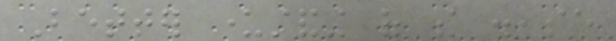Better understanding of the disease
